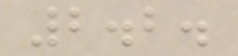2.2.
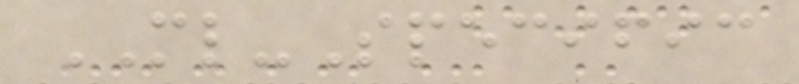ML-Specific
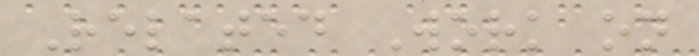Related Work on
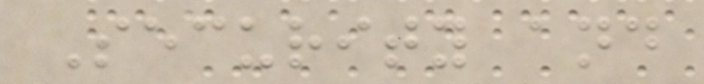Security and
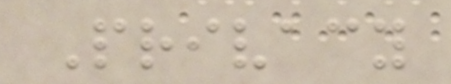Privacy
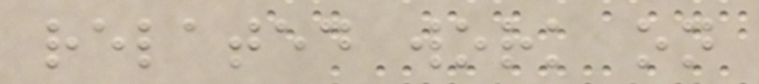related work on
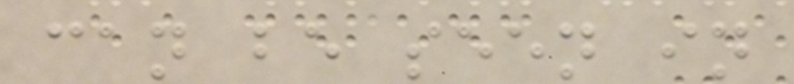can be seen in
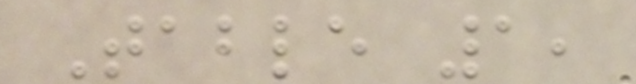Table 1,
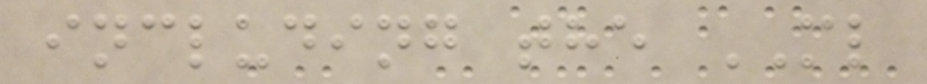including the ML
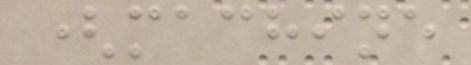(machine
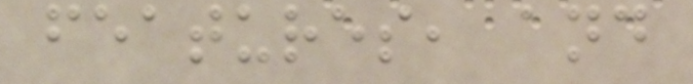features, and
